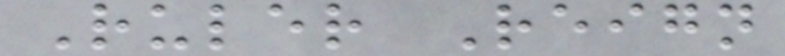Ruler Reign
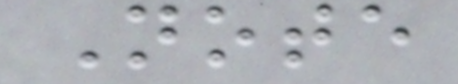Note
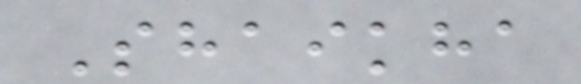Shaikha
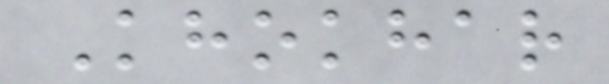Khokhar
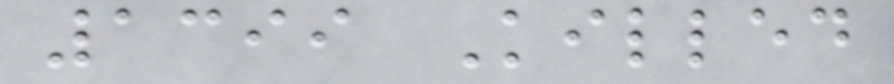1399 Killed
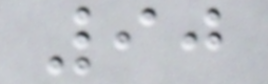90
